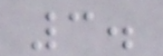3.
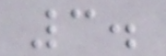3.
